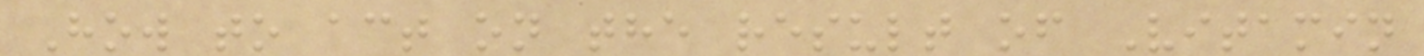How to act on the result of Vitamin
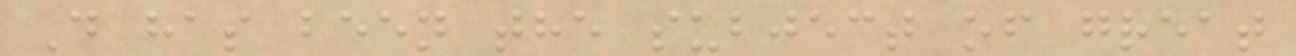D has been the subject of great
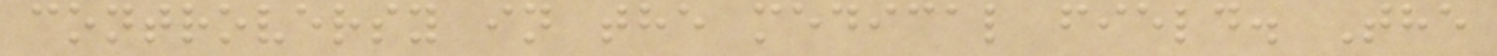controversy in the medical field. The
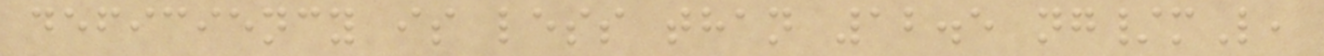deficiency is less than 12.5 ng/mL,
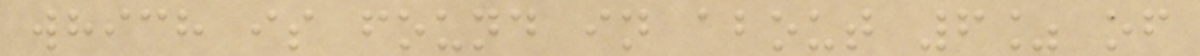which is found in about 6% of
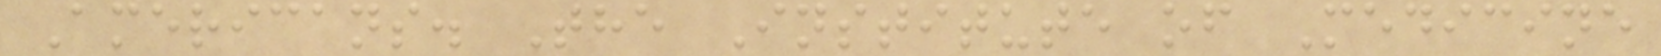Americans. The Institute of Medicine
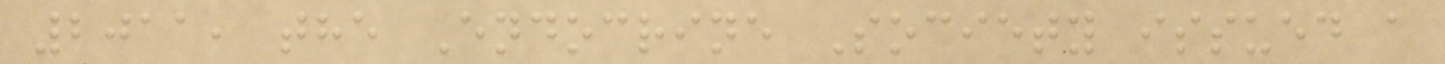2011, the Endocrine Society issued a
